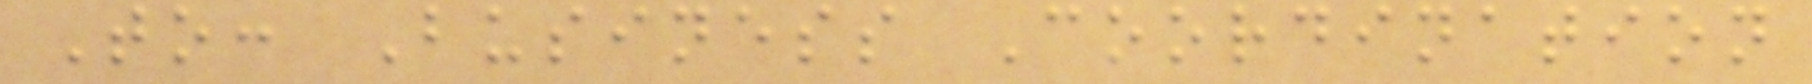To: Business Coordination
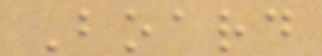Board
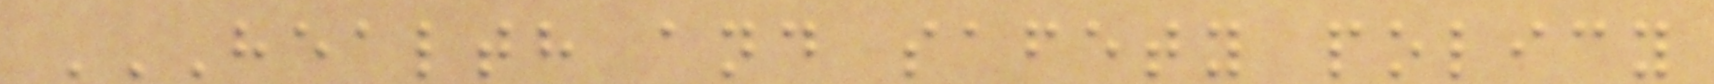HEALTH AND SAFETY POLICY
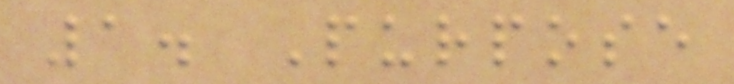1. Purpose
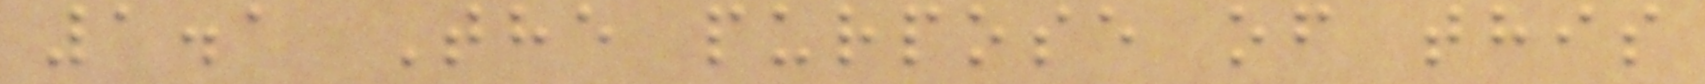1.1 The purpose of this
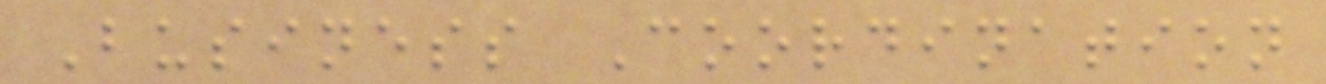Business Coordination
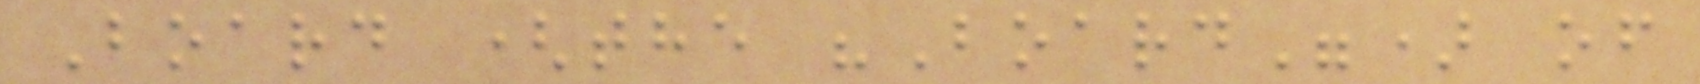Board (the "Board") of
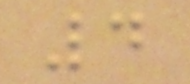4
